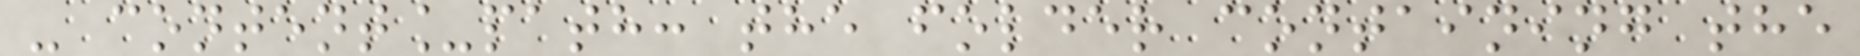- content_path: the folder containing the
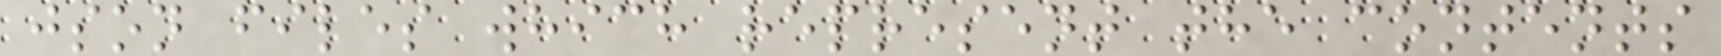json files which represent the contents
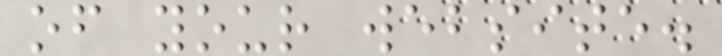of your website.
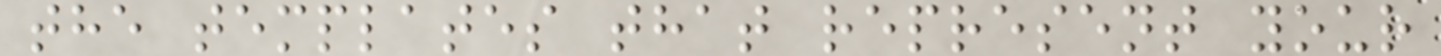the templates that represent your
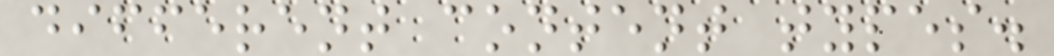different content types.
